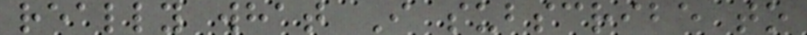really what I subscribe to
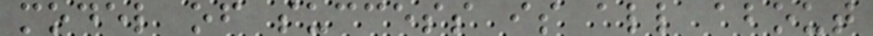model of success is all about
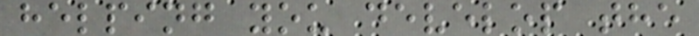helping you develop the
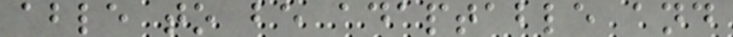able to be adaptable and
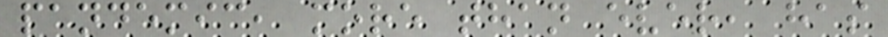pandemic, more than ever, has
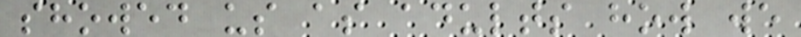showed us as adults how we
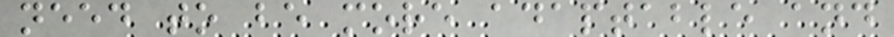need to be more adaptable and
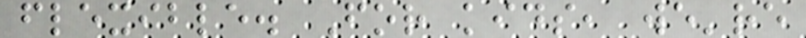flexible. For kids, we're
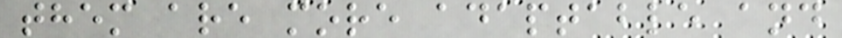them are more adaptable and
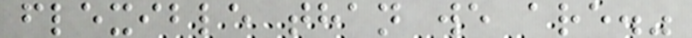flexible than we are."
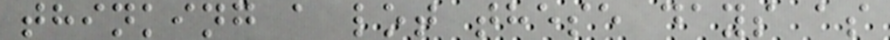thinking a lot these days as
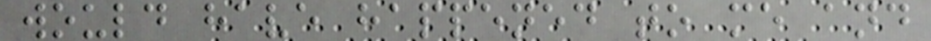would have happened to me and
